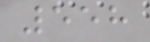558
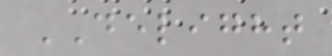DELIGHT
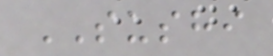SUSHI
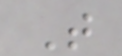T
